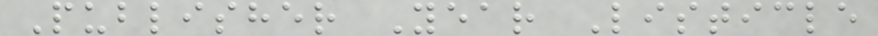Publisher Year Listicle
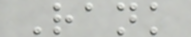Rank
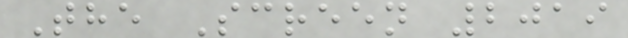The Screen 2019
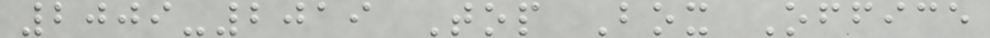2009-2019 Top Box Office
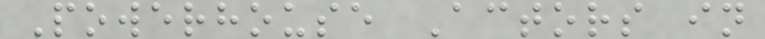Powerhouse Actors in
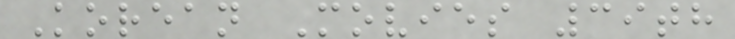Korean Movies 39th
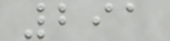291
